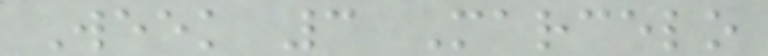Week 3 Marcelo
